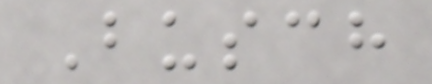Busch
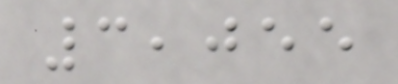3,055
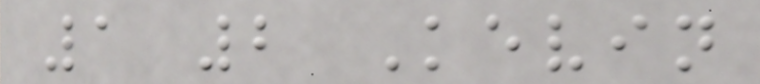1 2 Kevin
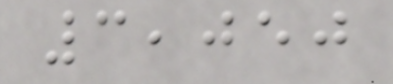3,050
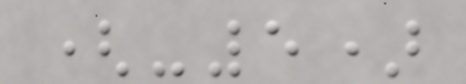(-5)
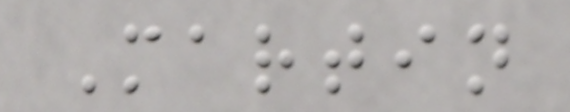Martin
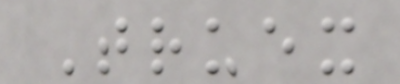Truex
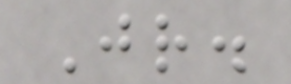Jr.
